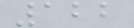122
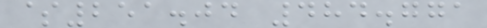$251.04 484.771
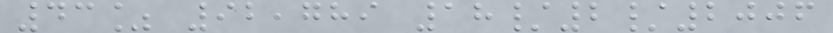43% 92,789 18/2/2006
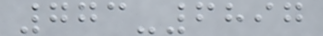773-6897
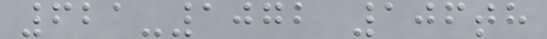621-1072 106th
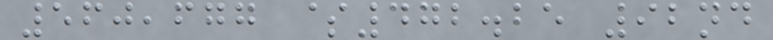560,677 $472.25 92nd
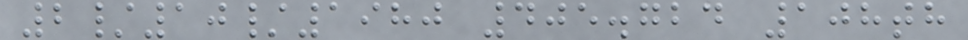2/10/1980 405.724 108th
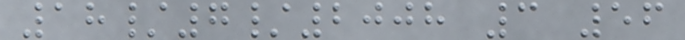18/7/2008 3 56
